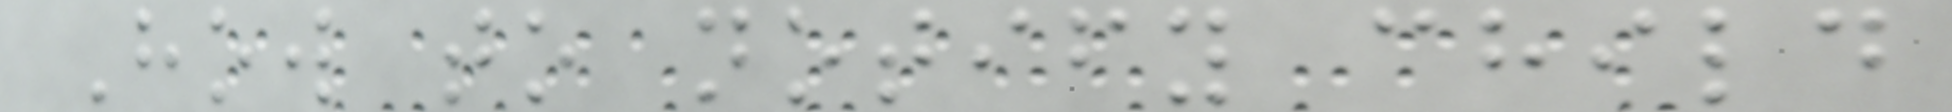How to notify child
